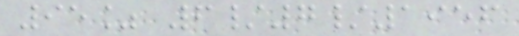95% 6/7/1956
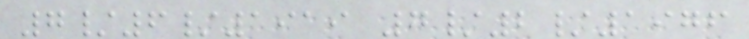7/6/1919 7/2/1976
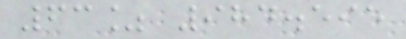63% 984.595
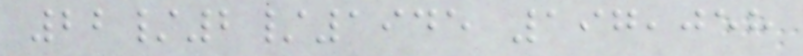22/2/1945 197,058
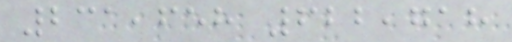231,658 622,718
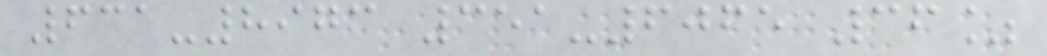631-8973 351-6065 36%
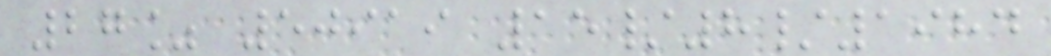27% 50919 15/8/1984
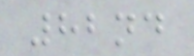82nd
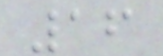16
